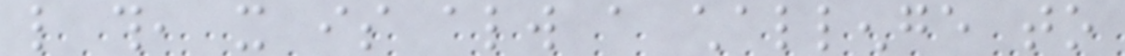like this, it is always a challenge to
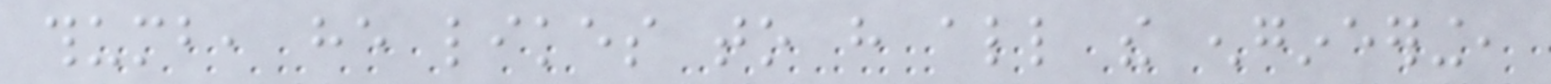thumb, he likes to have all the engineering,
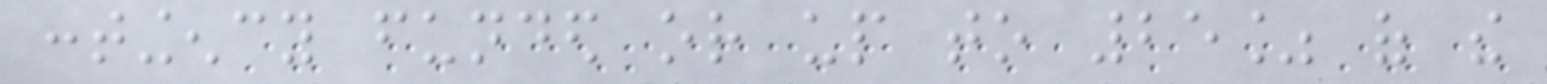contingency funded or up to 25% of the
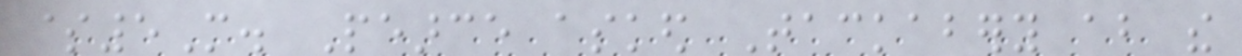$5M. Pearce asked Tackabery about the
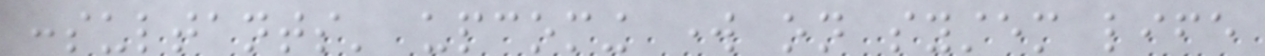consultants' upcoming work on system life
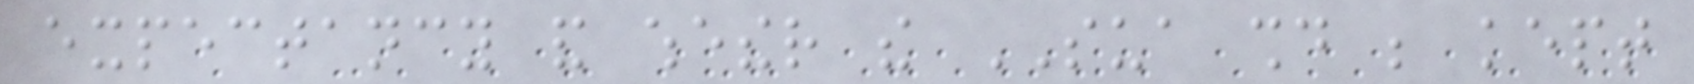expectancy and whether the SUA should be kept
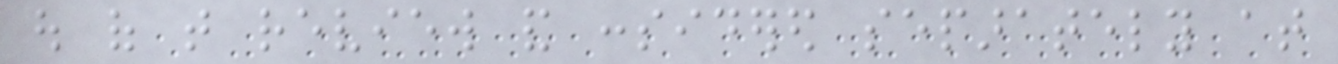out of that review and considered separately at
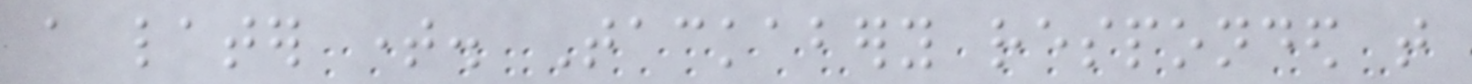a later time. Tackabery responded that
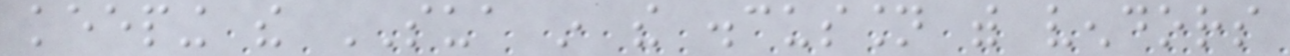keeping the SUA in the discussion with vendors
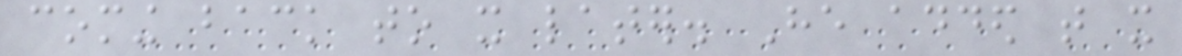coming back to it later. He added that it
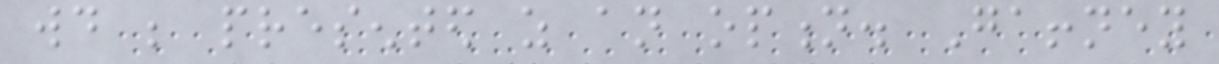would be presented as an option. Gaffney
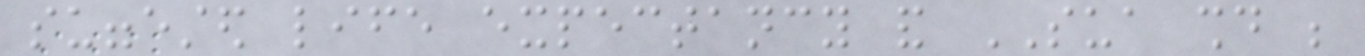suggested life expectancy and SUA should be
